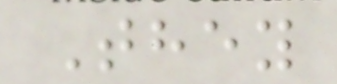They
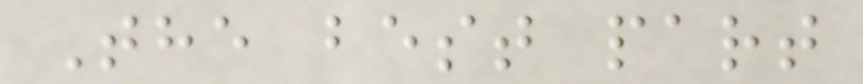The best part
